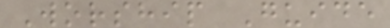Worship Guide
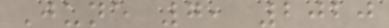June 7, 2020
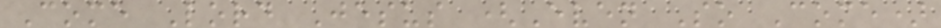Come Lord Jesus (Even So Come)
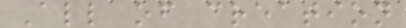All of creation
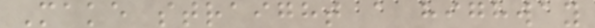Make straight a highway
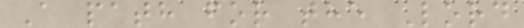A path for the Lord
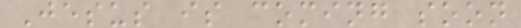Jesus is coming soon
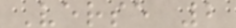Verse 2
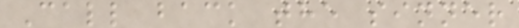Call back the sinner
